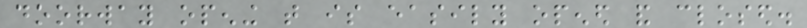doorway opening that is easily opened and closed.
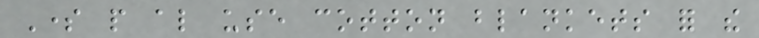Some people also use cotton blankets for the
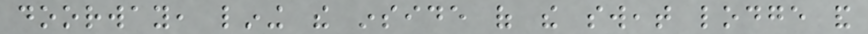doorway, lining the inside of the sweat lodge and
